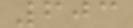603
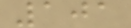101
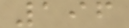196
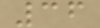36
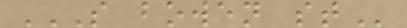S BOWEN ST
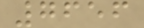7656
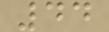44
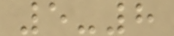5-8
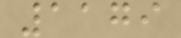1179
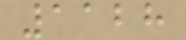1128
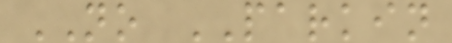NO PARKIN
